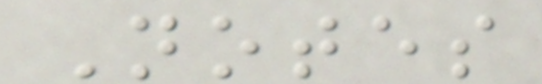Notes
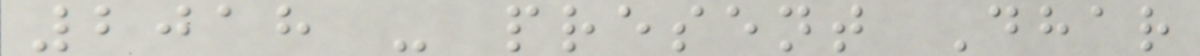2018 - present Dhar
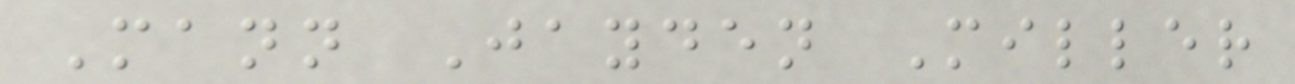Mann Jayden Miller
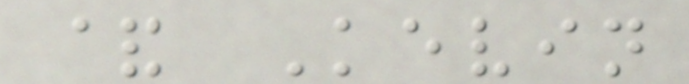& Kevin
